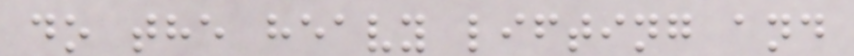do the heavy lifting and
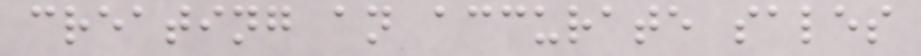creating an accurate sales
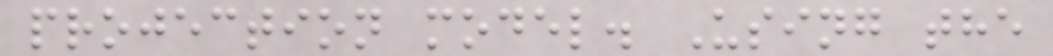projection model. Using the
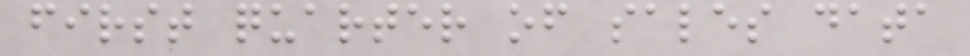first quarter of sales data
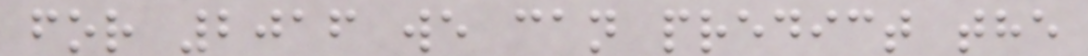for 2016 we can predict the
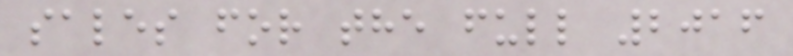sales for the full 2016
